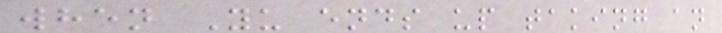when Yu ends up taking an
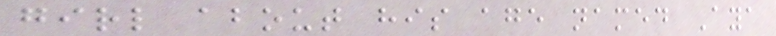girl about his age named Aya
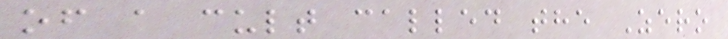of a cult called the Zero
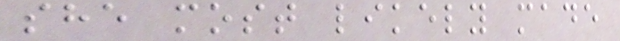she most likely made
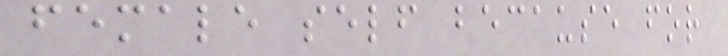female self because for
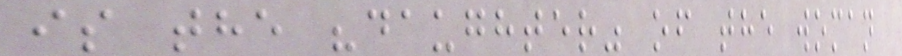is the "daughter" of the woman
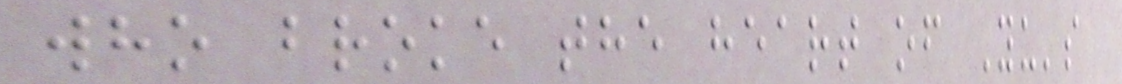who broke the heart of Yu's
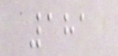181
